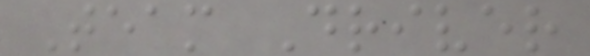Team Driver
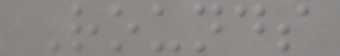Rounds
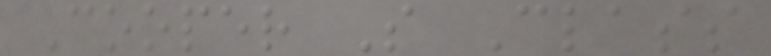Cooper S Class
